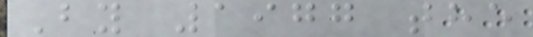By 1977 the
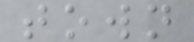town
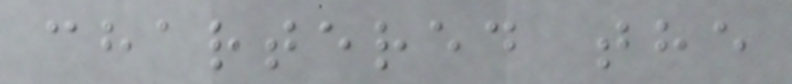chartered the
